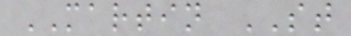MARTIN ST
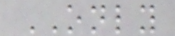ONLY
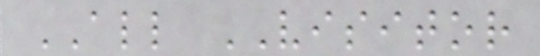ALL VISITOR
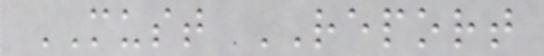MUST REPORT
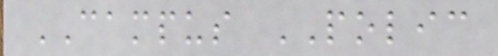CAMPUS POLIC
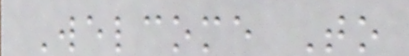Welcome To
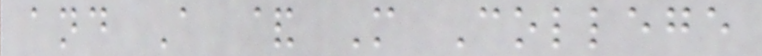and A & M College
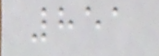851
